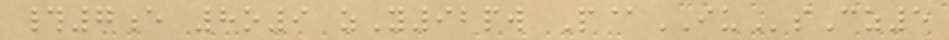#7e 8o9 zY92pw P@IUsCz5
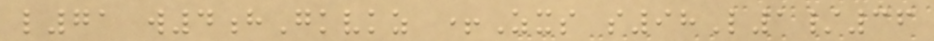l71 w4hGkvkz +Zxs s98L1/36
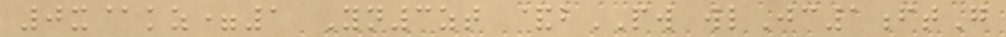0x@kz=1 Yn3zt &bPW wlJc1ftG
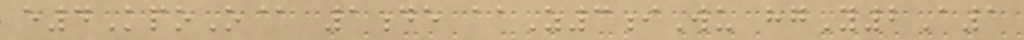e4KpoO@ 1de aaZ3iWu hgY2A1
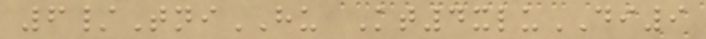6/TniHU Kt4xluDI9
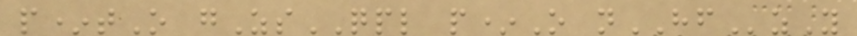p*tO gZsQPL p*O nHFzY
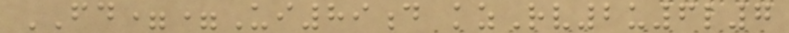FD==Ui89d kzRv2u6l7
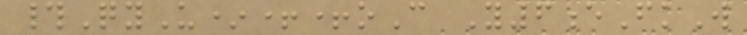#QyU*++oC Y6eFkW
